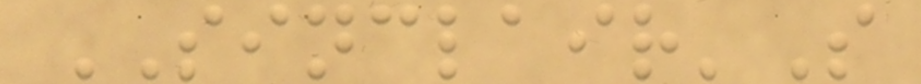SINCLAIR'S
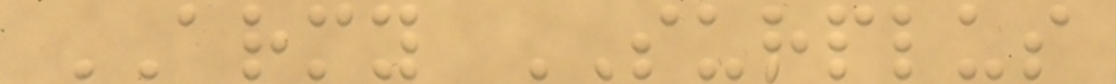ARMY SURPLUS
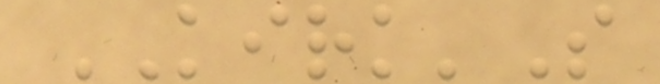KIRK'S
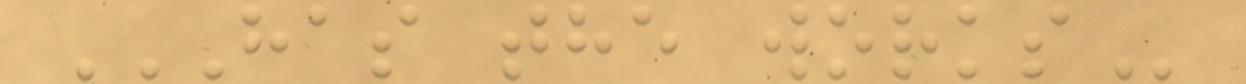HAS THE WORKS
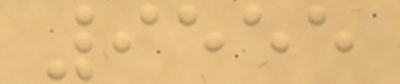9555
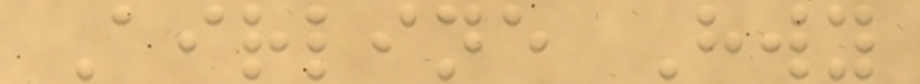Airline Hwy
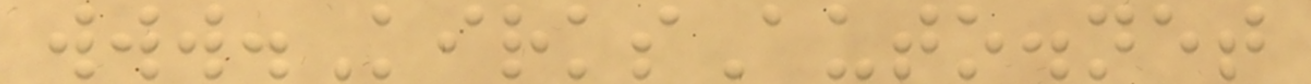www.KirksAuto.net
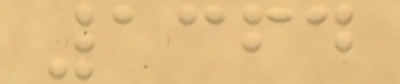1364
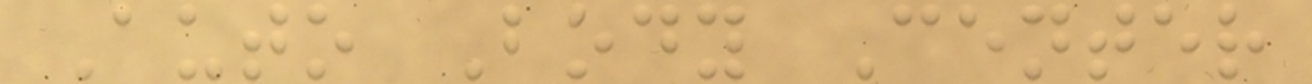Auto Body Center
